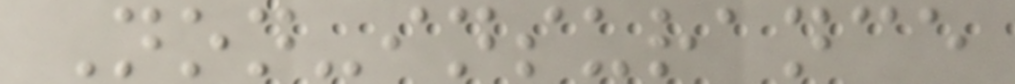Non-insurance
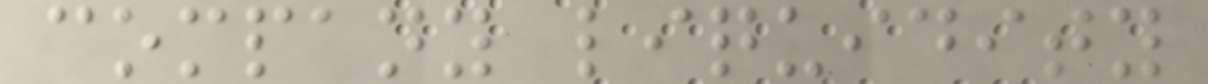company liquidity
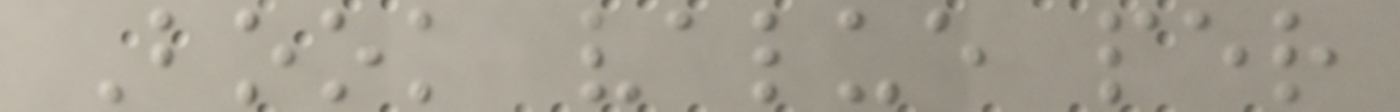Book value per
